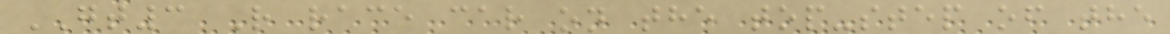GT3 R race car on the top-step of the
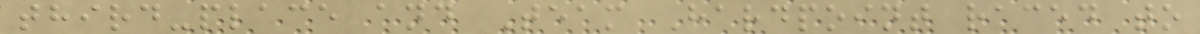third-place and Team Hardpoint raced to
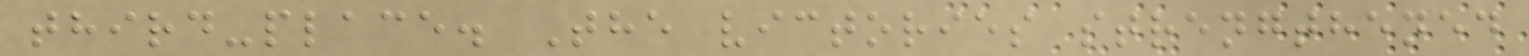third-place. The victories strengthened
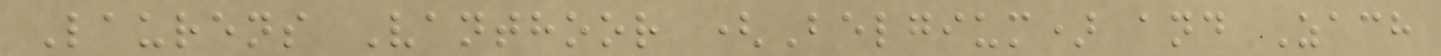Laurens Vanthoor (Belgium) and Zach
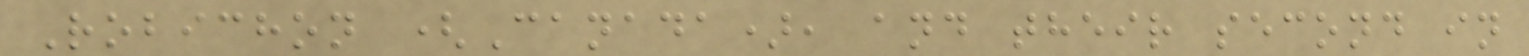Robichon (Canada), and their second in
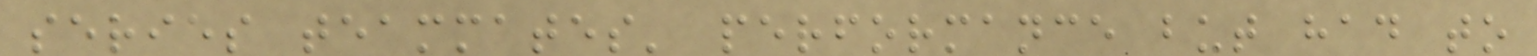series teammates' performance but had to
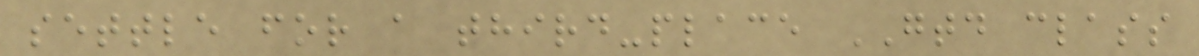settle for a third-place GTD class
